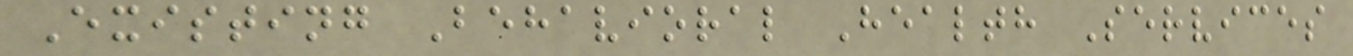Existing Behavioral Health Services
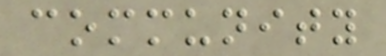community
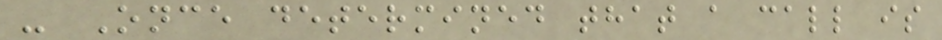- Once determined that a call is
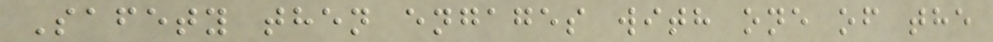Safety then engages with one of the
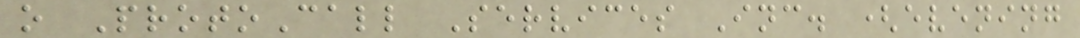o ProtoCall Services Inc. (evening
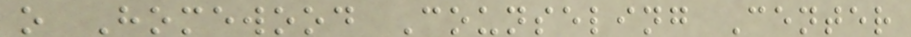o Homewood Counseling Center
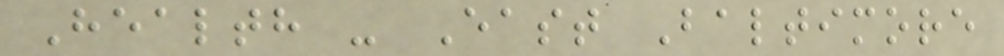Health - East Baltimore
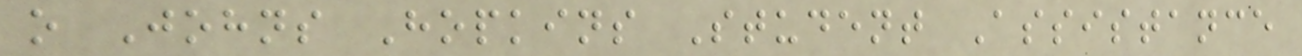o Johns Hopkins Student Assistance
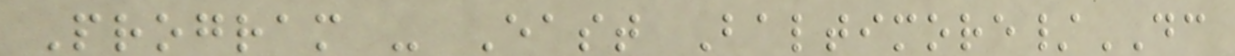Program - East Baltimore/DC
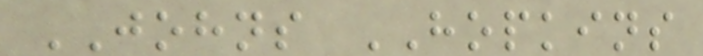JOHNS HOPKINS
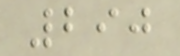290
